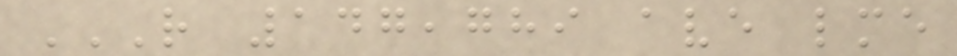R 147,789 AVE LME
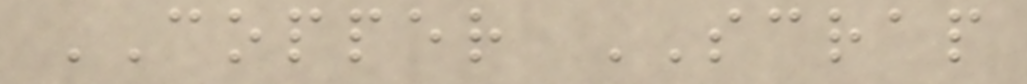COPPER SCRAP
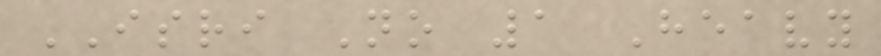ISRI No 1 Heavy
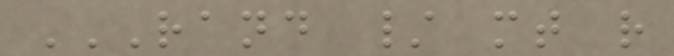RAND / MT R
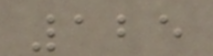125
